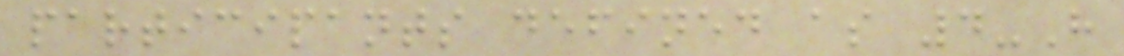participants defined as 4-H
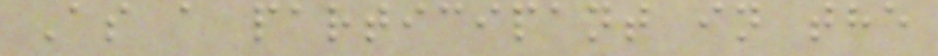As a participant in the
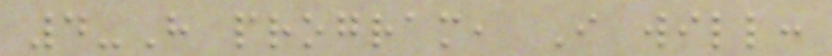4-H program, I will:
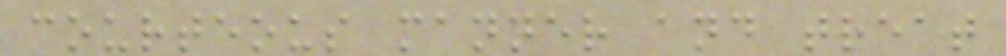courteous manner and treat
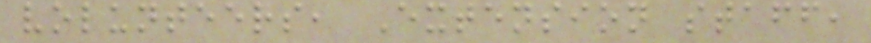volunteers, Extension staff,
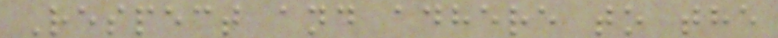Respect and adhere to the
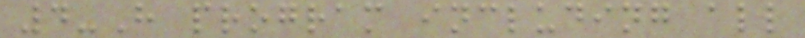4-H program including all
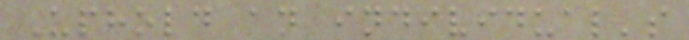Uphold an individual's
